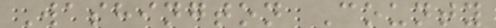Washington County
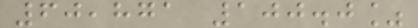60,871 100.0%
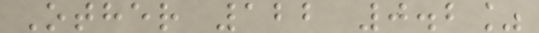Other 122 0.2%
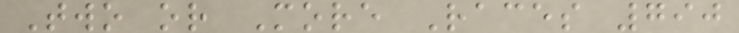Two or More Races 790
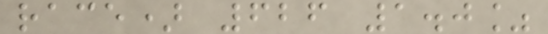race) 626 1.0%
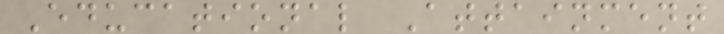Educational Attainment
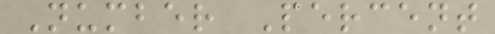Number Percent
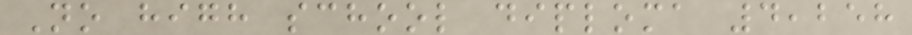No high school diploma 4,258
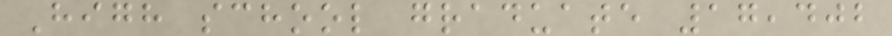High school graduate 17,402
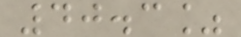40.3%
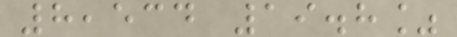8,534 19.8%
